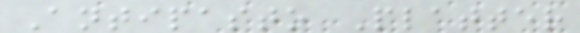Antipasto Platter
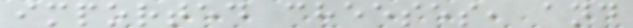imported cheeses, and
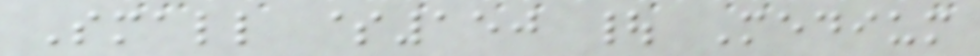Small $150 | Medium
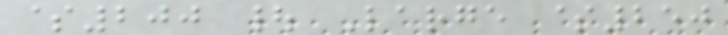$200 | Large $250
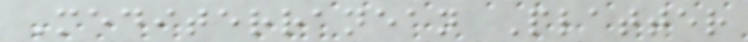Mediterranean Platter
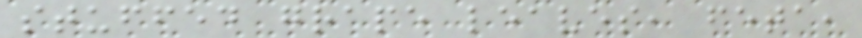stuffed grape leaves, feta,
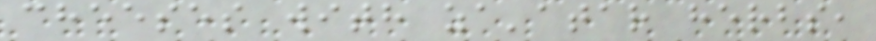cheeses with za'atar herbs,
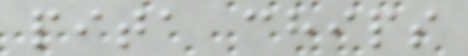pita chips
